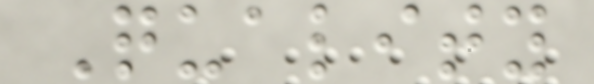Quality
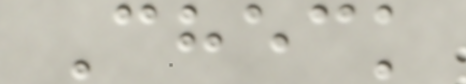Check
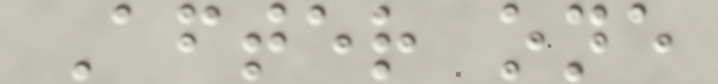After one
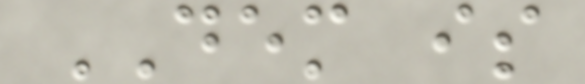DEM is
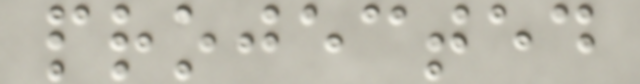projected
